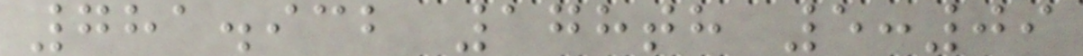781.932 178th 5:09
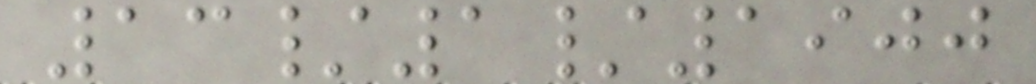13/1/1900
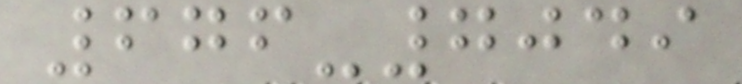676-7049
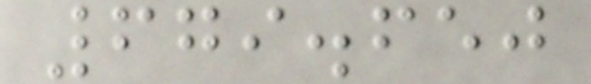679.650
